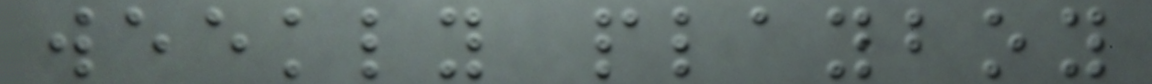weekly playboy
